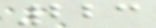223
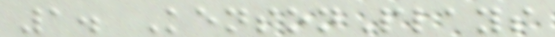1. KensonPlays
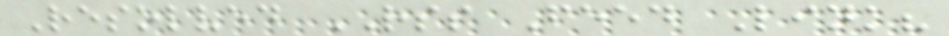Resolved RSS Feed Link?
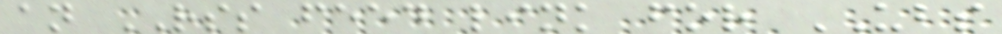an RSS feed link for UBS
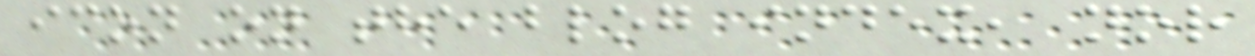icon on the blog index, nor
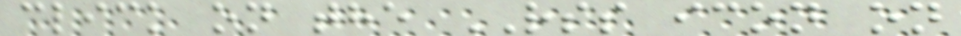click on the RSS icon on
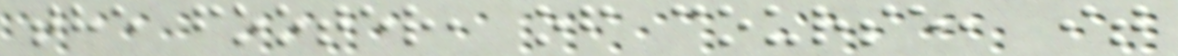the footer, of course, it
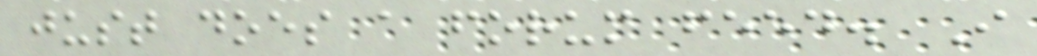just does a forum feed. I
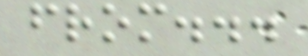from...
